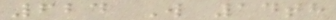624 W 14th
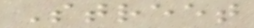Street
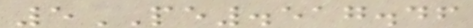5PE.517.46
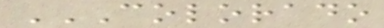COLORADO
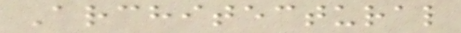Architectural
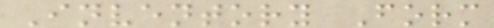Inventory Form
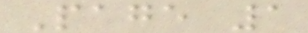Page 1
